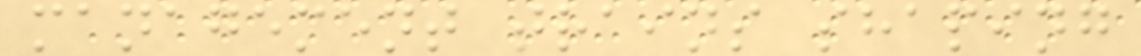management trains shaping
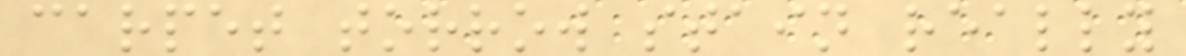carpet torrow stain really
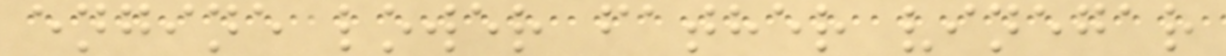engine lower father vinegar
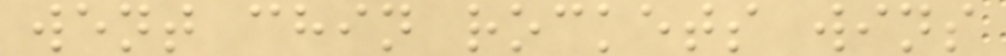went chin rockets wins
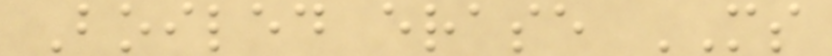Boiled erase MS
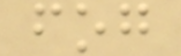fog
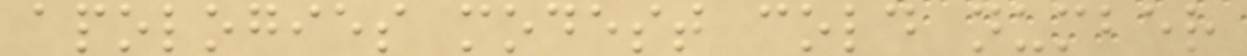apologies modest cold number
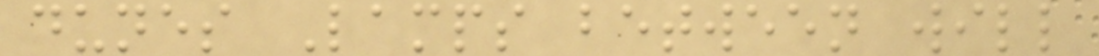dunes Lamps between will
